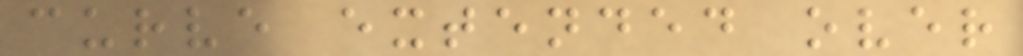curve extended over
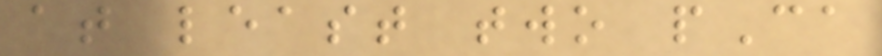at least two pCa
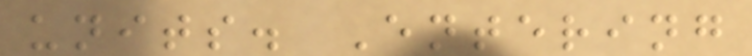units. Entering
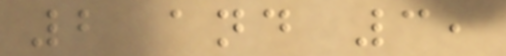2 and 3,
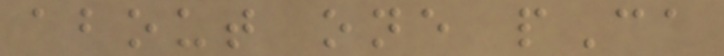about one pCa
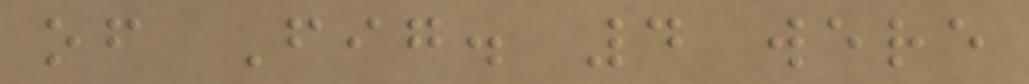of Fig. 4 were
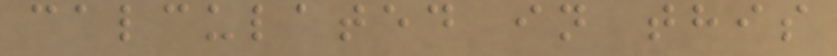calculated in this
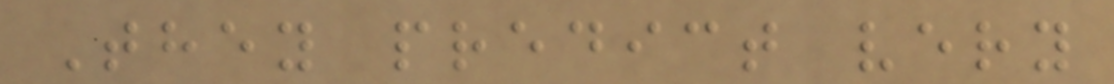They predict very
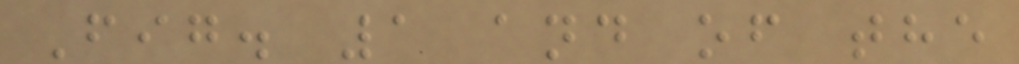Fig. 1 and of the
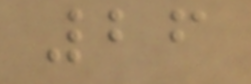26
